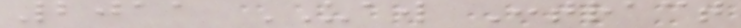2011 UAW Contract
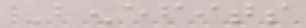Benefits
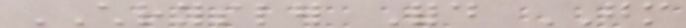CHRYSLER Ford GM
